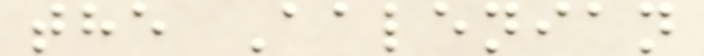the Aalenian
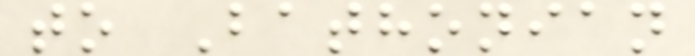to Bathonian
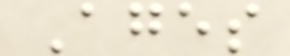Ages
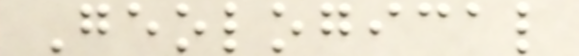Geological
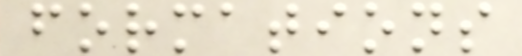formations
